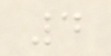4
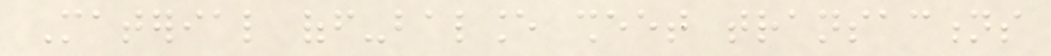Material off-balance sheet transactions
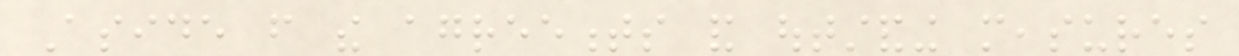Aside from the agreements and outstanding measures
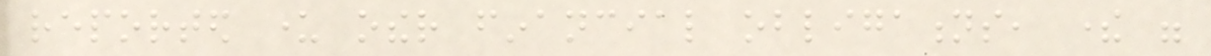reported under other financial obligations, there were
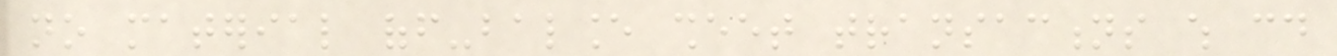no material off-balance sheet transactions which could
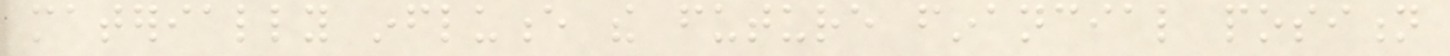materially influence the future financial position
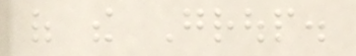of the Group.
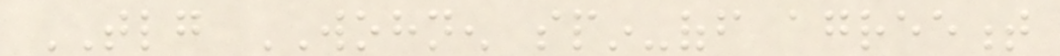TLG WOHNEN spin-off agreement
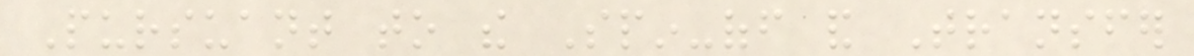Pursuant to the Spin-off and Transfer
